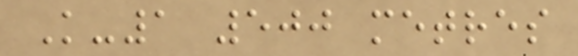K-1 500 metres
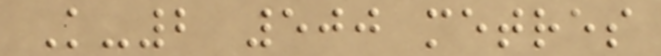K-2 500 metres
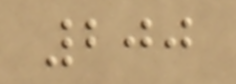200
